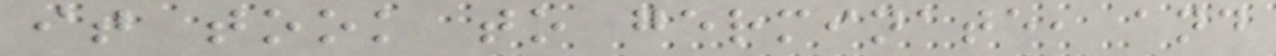it took to germinate, and
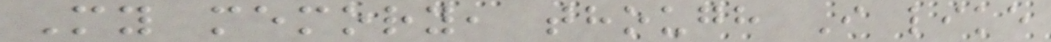My memory, though I like
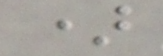)
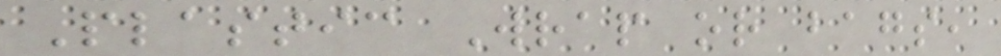Plastic Wrap or bags,
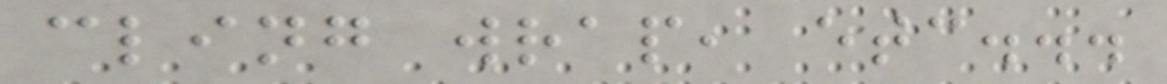cling wrap, etc...
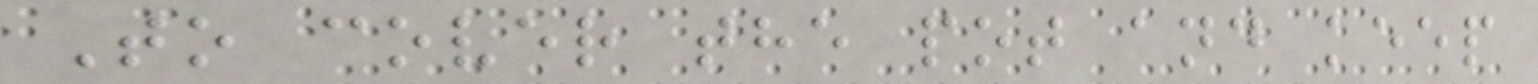To cover the pot and keep
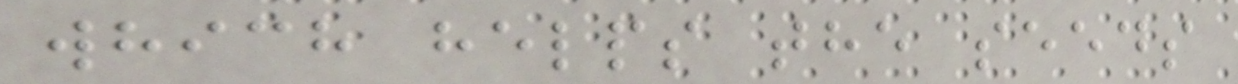which helps the seeds
